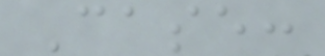Case:
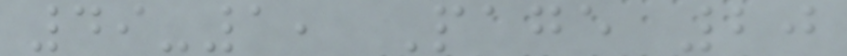49-1, Page 20
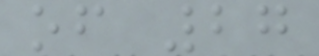of 27
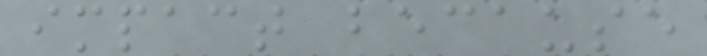impact because
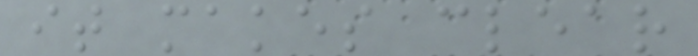it makes clear
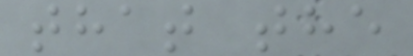that the
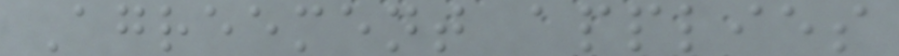Agreement applies
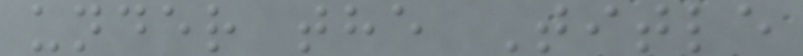under the Title
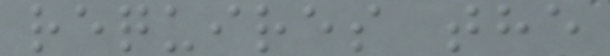requires the
